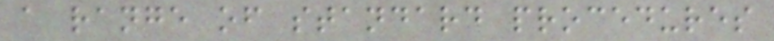a range of standard procedures
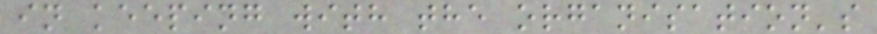in keeping with the organisation's
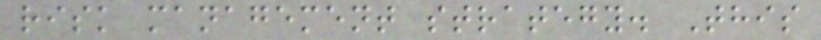risk management strategy. This
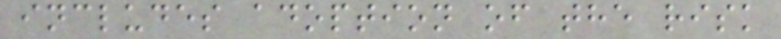includes adoption of the risk
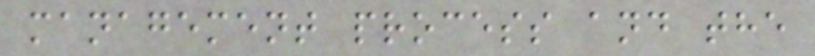management process and the
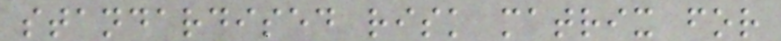standardised risk matrix for
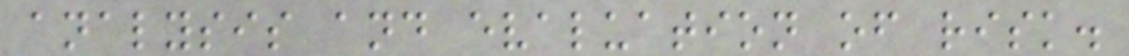analysis and evaluation of risk.
